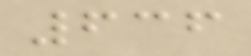636
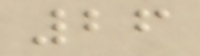26
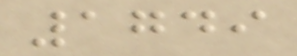1749
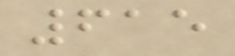615
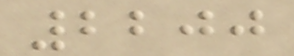2200
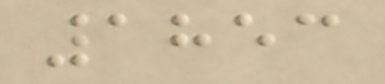1853
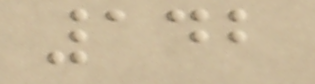142
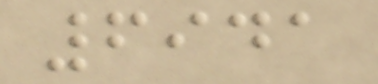6941
